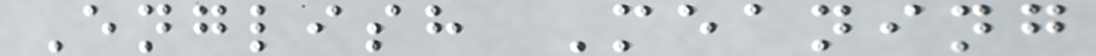English Meaning
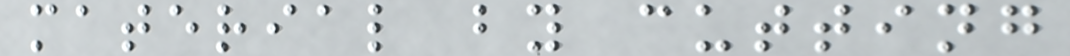material by cutting
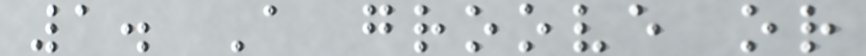1. A groove or
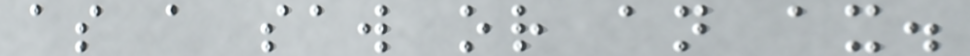as a saw or an ax.
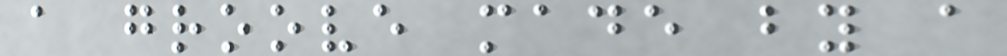a groove made by a
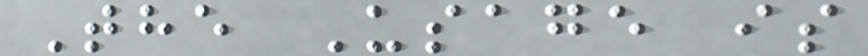The Usage is
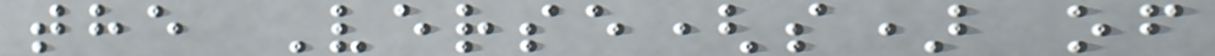the Verse(s) of
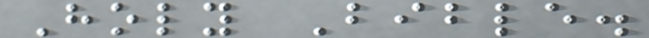Holy Bible.
